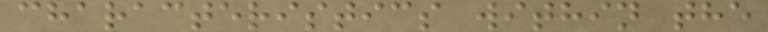characteristics within the
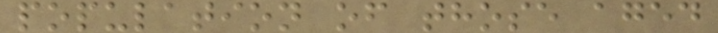population of those aged
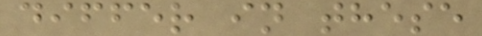differ in these
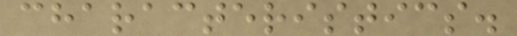characteristics.
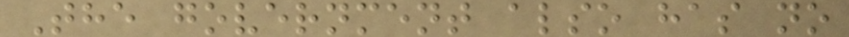The government also has no
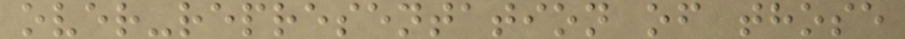over-representation of those
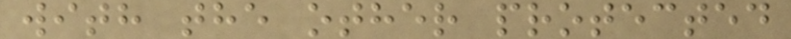with the other protected
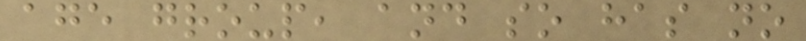age group, and so has no
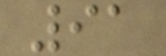91
